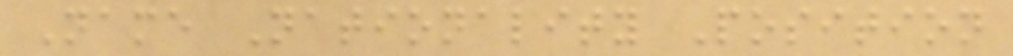Name Nationality Position
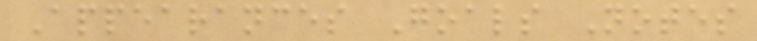Appearances Goals Notes
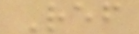Ref
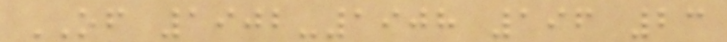OF 1902-1908 196 23
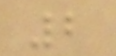2
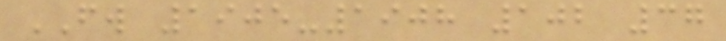FW 1905-1908 102 37
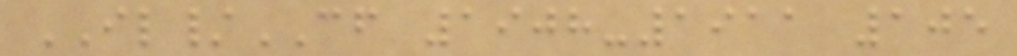IL/CF 1908-1911 105
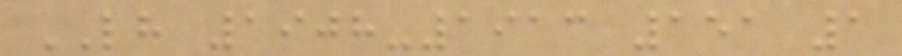LH 1908-1913 151 1
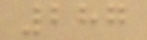287
